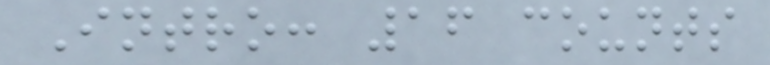Intro: 16 counts
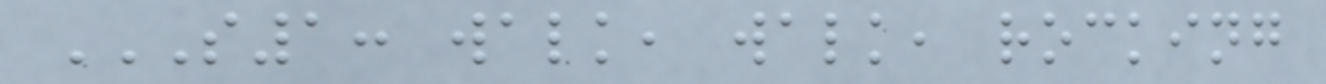S1: WALK, WALK, ROCKING
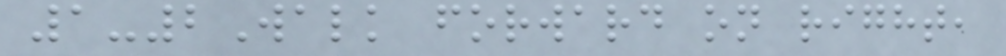1-2Walk forward on right,
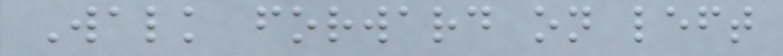Walk forward on left
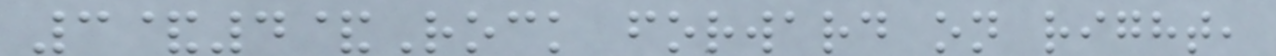3&4&Rock forward on right,
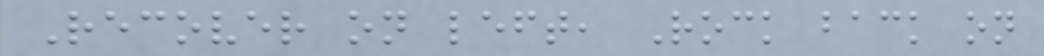Recover on left, Rock back on
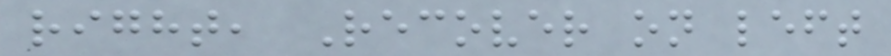right, Recover on left
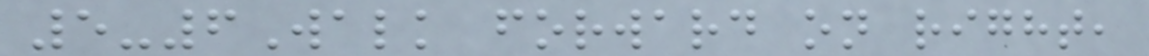5-6Walk forward on right,
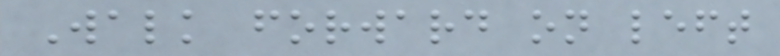Walk forward on left
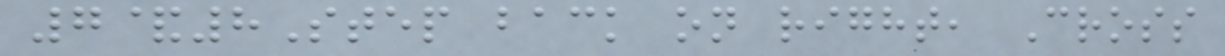7&8Step back on right, Cross
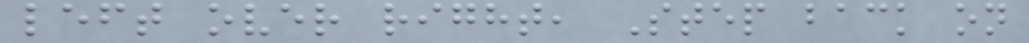left over right, Step back on
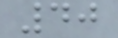40
